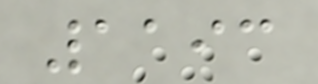1193
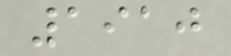1910
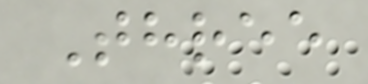Three
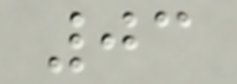03
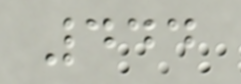444
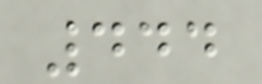444
